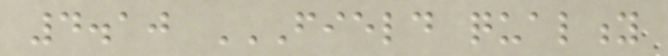4.10 FIELD QUALITY
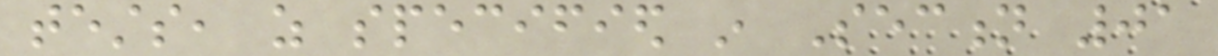tests, as specified in Section 01
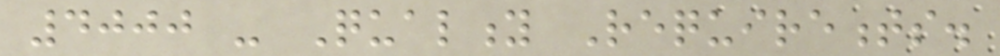4000 - Quality Requirements.
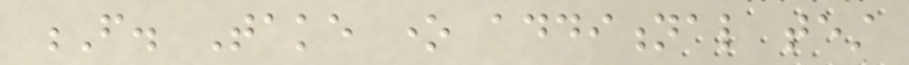F. Take one additional test
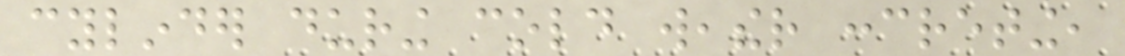cylinder during cold weather concreting,
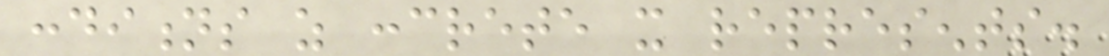conditions as concrete it represents.
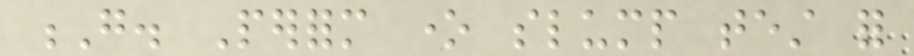G. Perform one slump test for
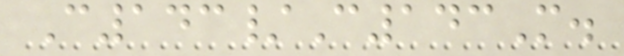C143/C143M.
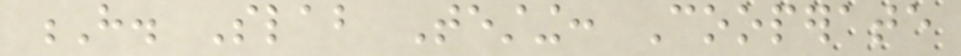H. Slab Testing: Cooperate
